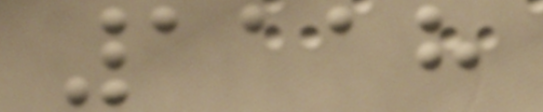1118
